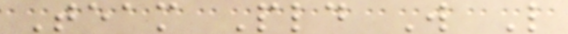Team Pld W L
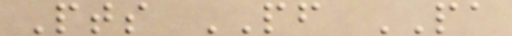Pts PF PA
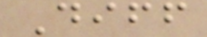Diff
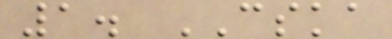1. CSKA
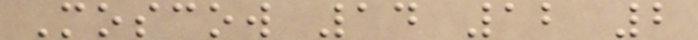Moscow 14 12 2
